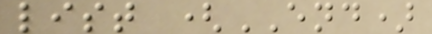list (END)
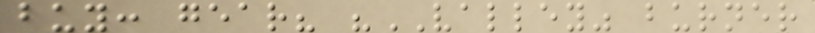buy: gear? "VALLEY" burner
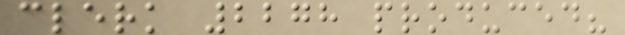clerk 2278 produced?
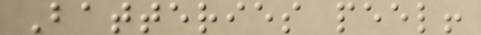Batteries peel!
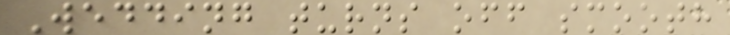Wedding turns off smooth
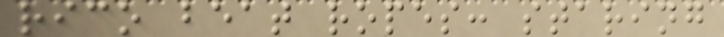rico beat ropes: staring
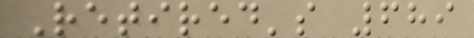Retired's 689
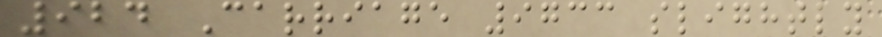924 Carriage 9733 slightly
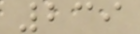239
